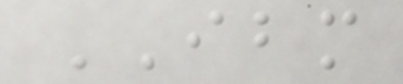IBM
